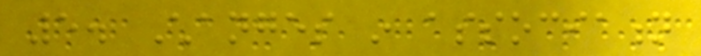5. Changes in association
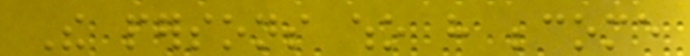The persons who have become
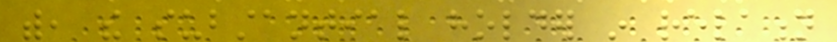with, the substantial holder in relation
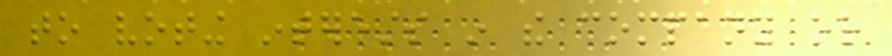to voting interests in the company or
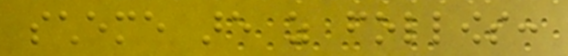scheme are as follows:
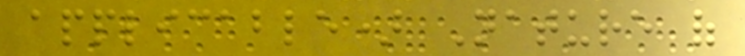applicable) Nature of
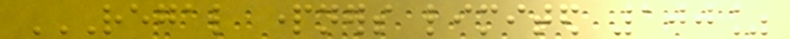REGAL PARTNERS LIMITED 100%
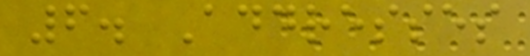6. Addresses
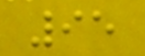95
